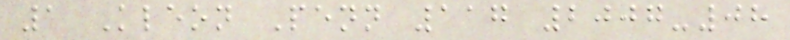1 Kleon Penn 117 2007-08
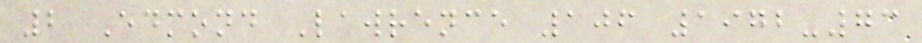2 Edmond Lawrence 106 1972-73
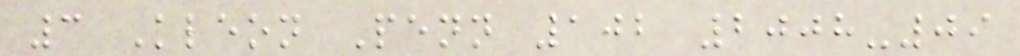3 Kleon Penn 102 2008-09
